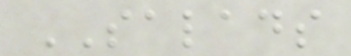SALADS
